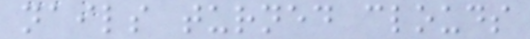nails turned clouds
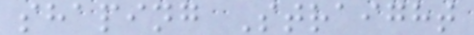shaping Straight
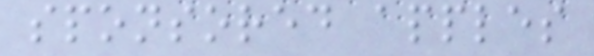sponsored apples
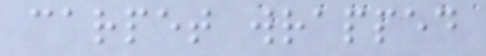carpet wrapped
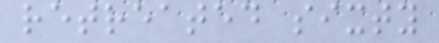retreated sixty
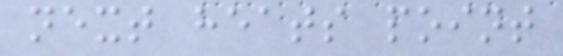next heats point
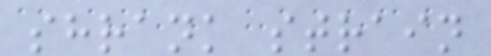shrank strain
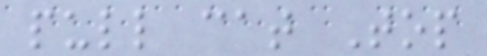pull cat Top
